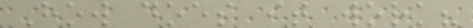How does it work?
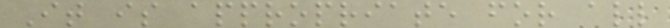It is appropriate for all
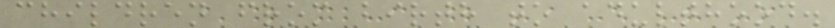children from birth to adulthood.
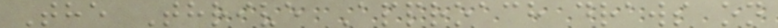The Thrive Approach draws on
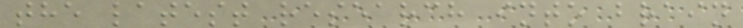the latest research into brain
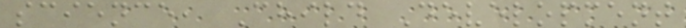science, Child Development
